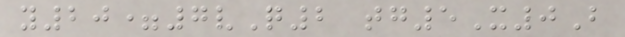y20=7vQ2 tg5X0B
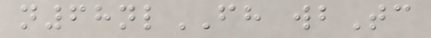n68nlFH wbTc
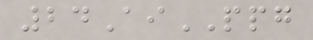24AiPPG
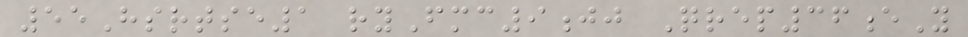55Hsrtse1 ryFmc9jj Qrep36eY
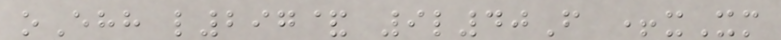oEhh l297& 9l40F +xXm
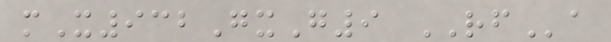mX932GxG9 RFa
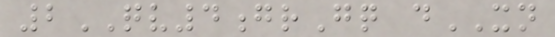2QV4grGq dXN
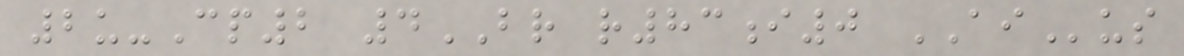2u-Cp2 4BR r83i0 AIus
